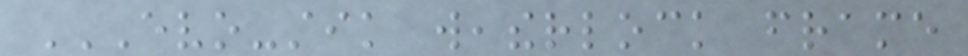EVO-STIK WEATHERLOCK FRAME
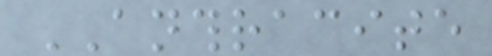ANTHRACITE
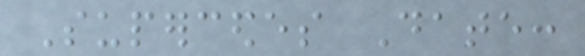Supercedes Date:
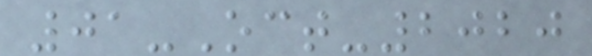01-Oct-2020
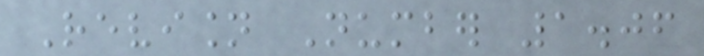Revision Number 1.06
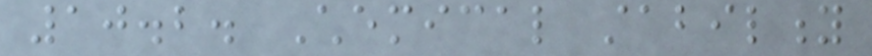10.2. Chemical stability
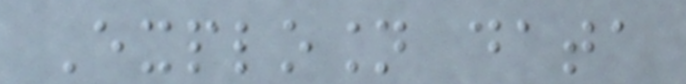Explosion data
